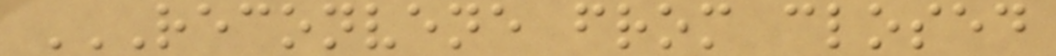RECONVENE FROM CLOSED
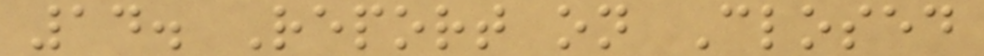14. Report on Closed
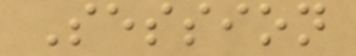Session
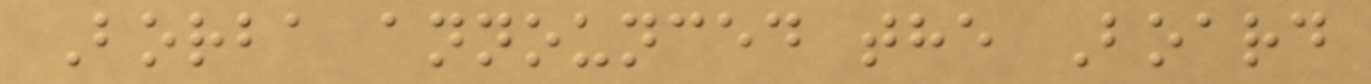Borba announced the Board
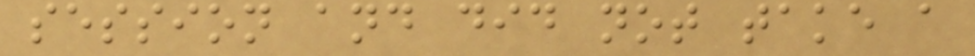session and did not take a
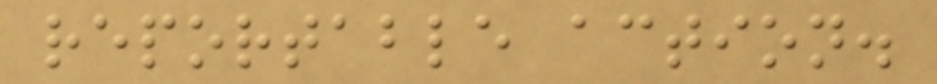reportable action.
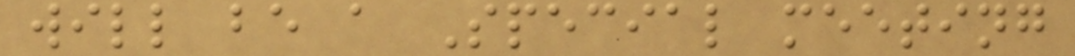will be a Special meeting
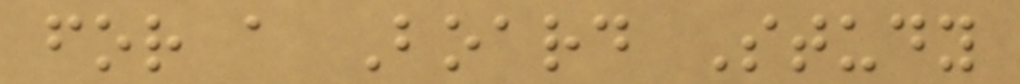for a Board Study
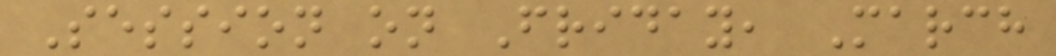Session on Friday, March
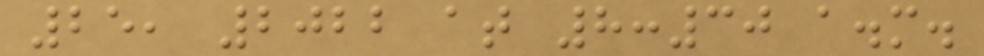25, 2022 at 8:30 a.m.
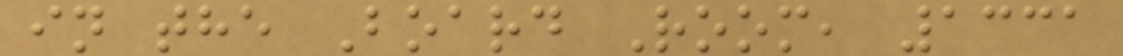in the Board Room, 1331
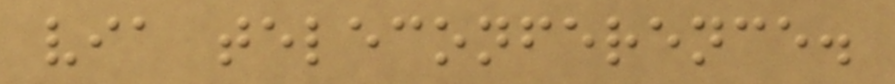via teleconference.
